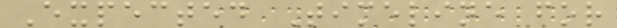Expected Timeline for
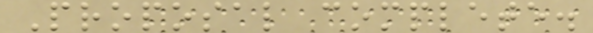Proposal complete.
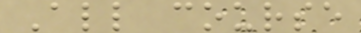All course
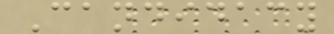Candidacy
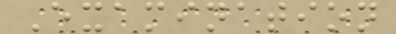Examination
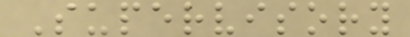Supervisory
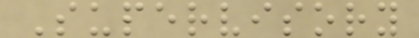Supervisory
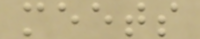meets
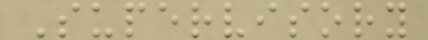Supervisory
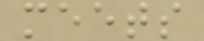meets
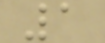1
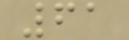61
